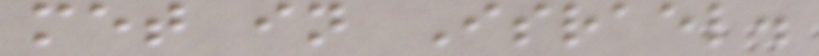met in Israel.
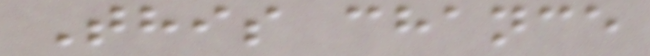This chance
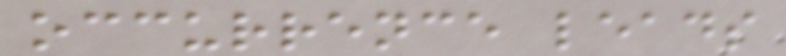occurrence leads
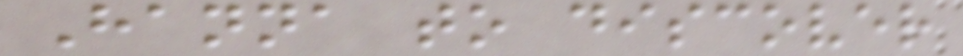Hanna to discover
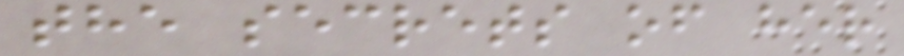the secrets of her
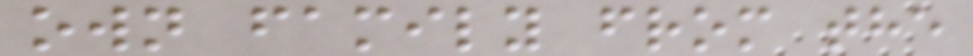own family from the
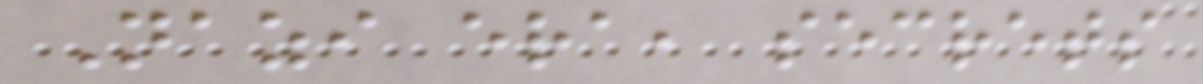Nazi era, secrets
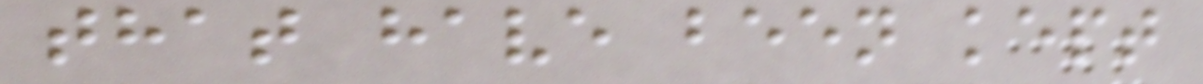that have been kept
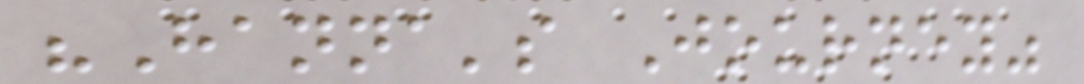"Hanna's Journey"
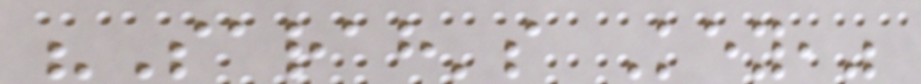"Sarah's Key,"
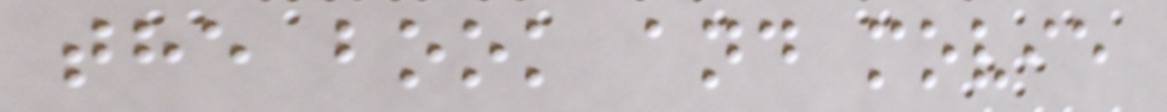the book and movie
